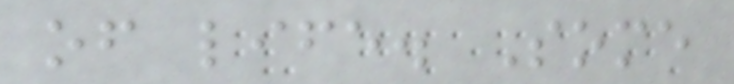of life. Some
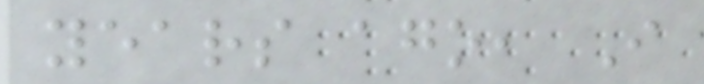years ago, I
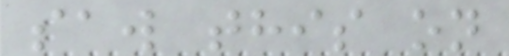saw this on
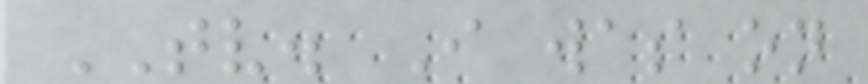TV. I was on
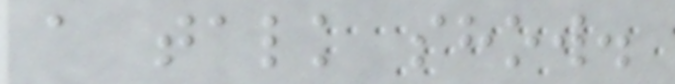a talk show.
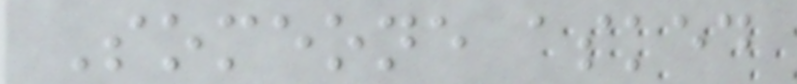Someone asked
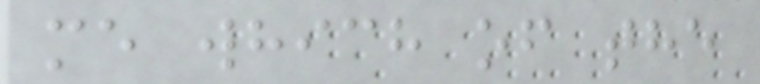me which of the
